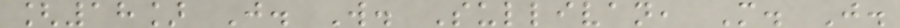[18] J. W. Sullivan, M. J.
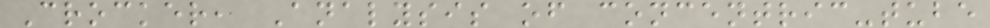Crocker, Analysis of concentric-tube
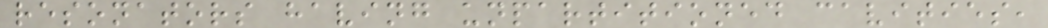resonators having unpartitioned cavities,
